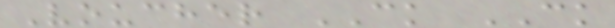Voucher CK CK
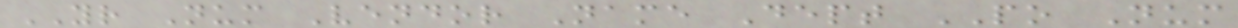YR Num Vendor Name Dept PO Num
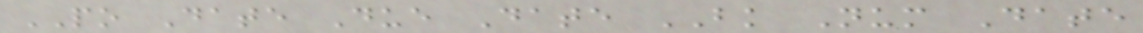PO Date Due Date BK Num Date
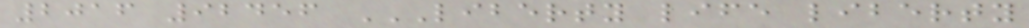2016 92456 LIBERTY LIFE LIBERTY
